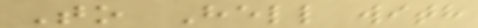To Hell with
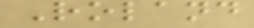Roland
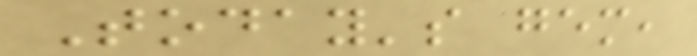Today's gem,
